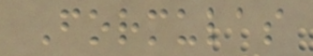Formulas
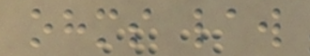ohms law
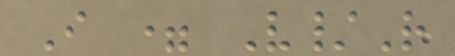I = V/R
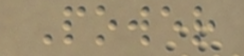Power
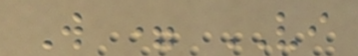W = VI
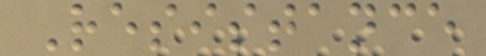Resistance
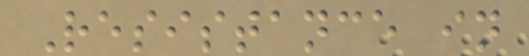Resistance in
